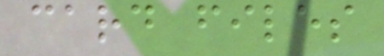card files
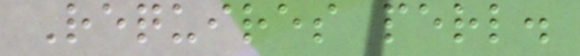Requires perl.
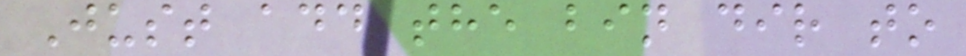Just add the bin dir to
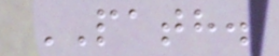PATH.
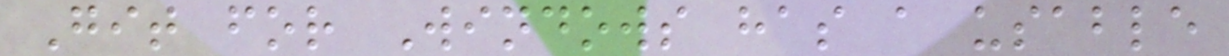Git for Windows has a usable
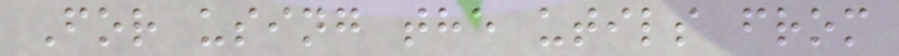For using the utils from
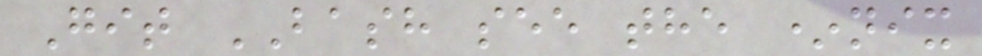Git BASH see the *nix
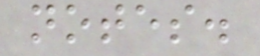notes.
